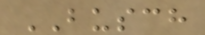BUSCH
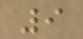9
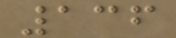136
